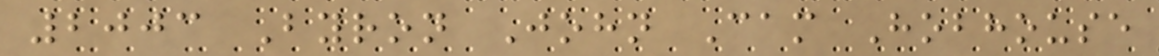2003 Byron John Cam Hobhouse
